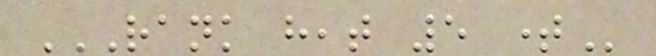RANK HEAT 5 TIME
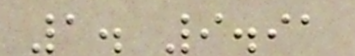1. 9.91
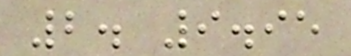2. 9.95
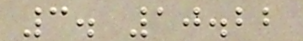3. 10.22
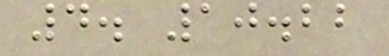4. 10.22
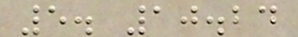5. 10.24
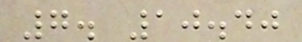7. 10.40
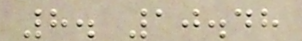8. 10.48
